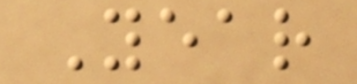Year
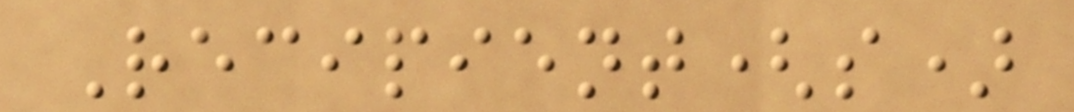Recipient(s)
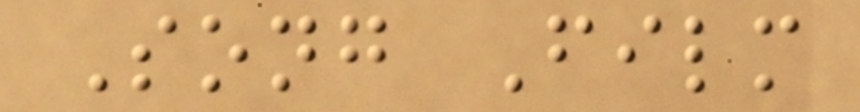Song Film
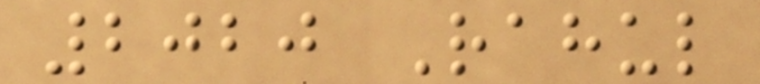2020 Rahul
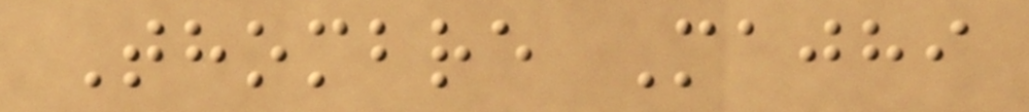Thombre Majhi
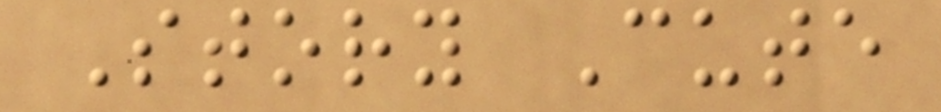Story Cute
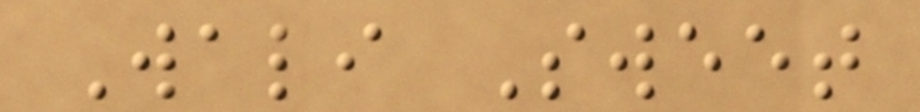Wali Sweet
